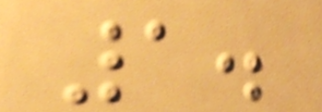1.
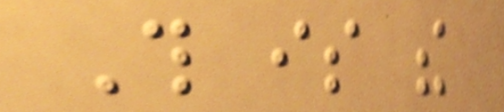This is the
